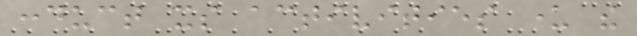conduct its activities under the
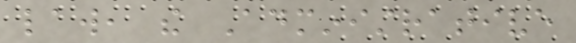law, the Administrative
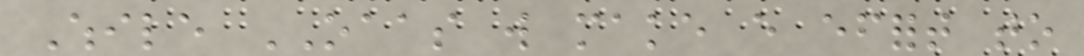While OAAS will make every effort to
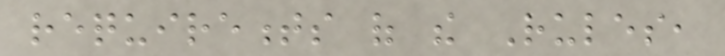requirements of the Rules,
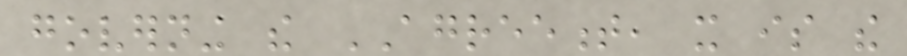governing the AGREEMENT, it is the
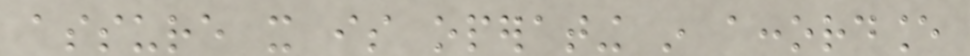assure it is operating in accordance
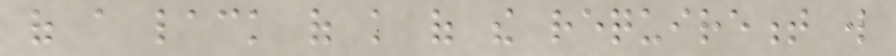of a lack of knowledge of the requirement will
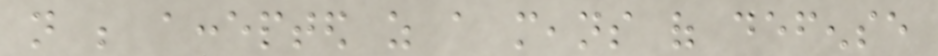not be accepted as a means of defense
